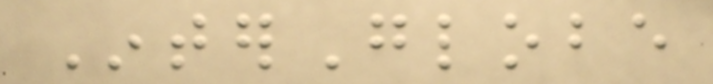InterGlobe
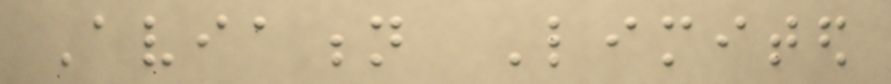Aviation Limited
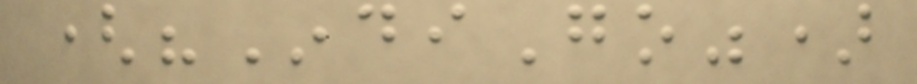("IndiGo")
